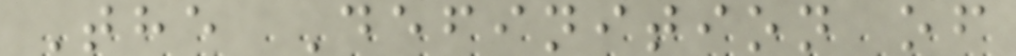The Definition of
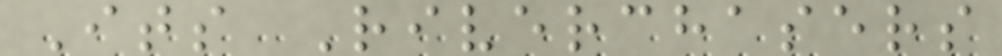Its Riverchasers
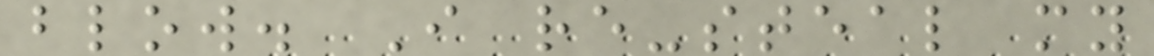blow. I re-steal my
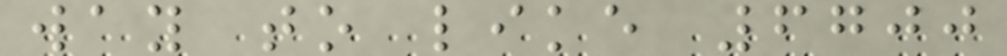way to like 6700
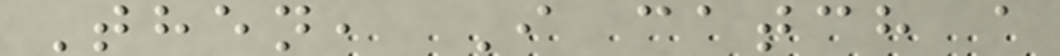Then, I catch a
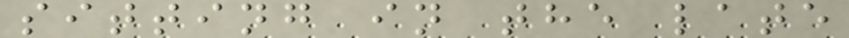sitting in the late
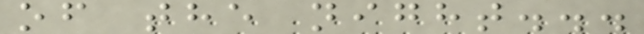of the night...
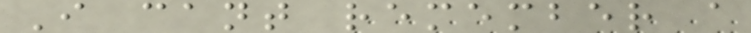I cant remember a
